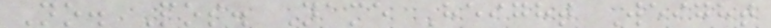No. Pos. Name Height Weight
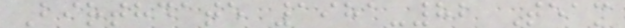Birthdate 1981-82 Team
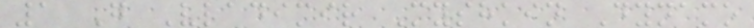1 G Vladimir Myshkin Dynamo
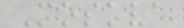Moskva
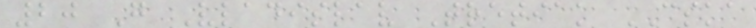20 G Vladislav Tretiak CSKA
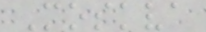Moskva
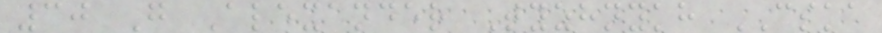30 G Alexander Tyzhnykh CSKA
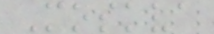Moskva
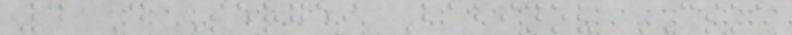4 D Sergei Babinov CSKA
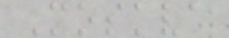Moskva
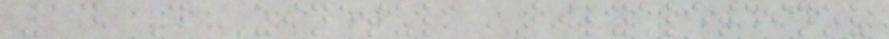14 D Zinetula Bilyaletdinov
